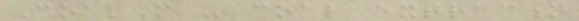CoalM - coal extraction
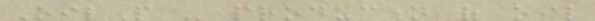OilP - production of oil
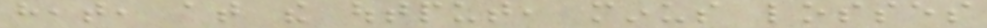heat, at the output, minus losses
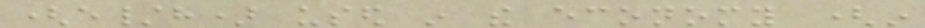(e/h) used in the economy (in
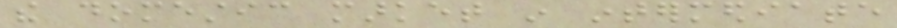the domestic market in intermediate
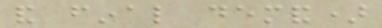and final demand)
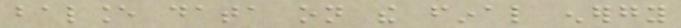balance data on the final energy
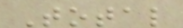Total
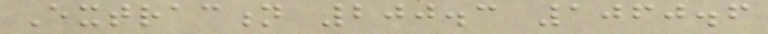Extraction 200.3 1060.6
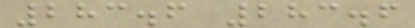283.6 283.6
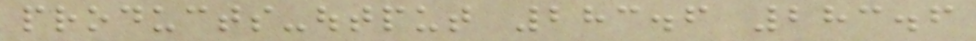products-output 283.6 283.6
